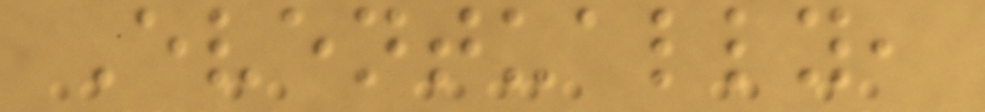Eventually,
